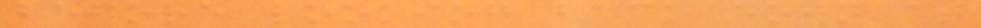before looking back down at
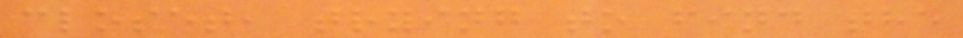closet, trying to find the
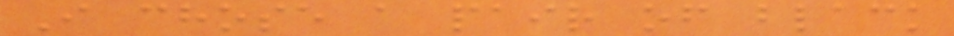I chose a pair of black
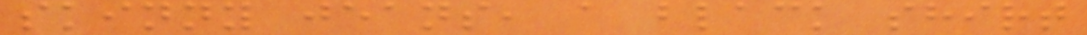skinny jeans, a black shirt
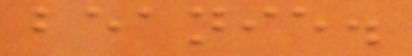beanie.
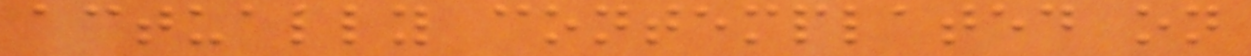actually contemplated on
